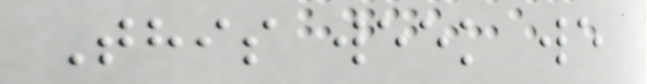This week we
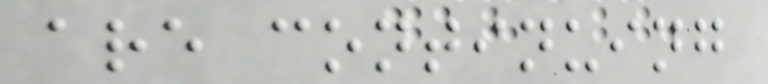are continuing
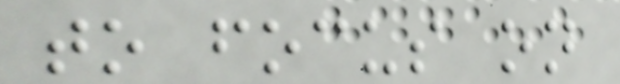to focus on
